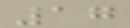17
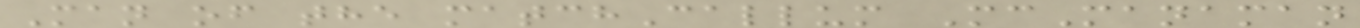Man of the matchCallum McManaman
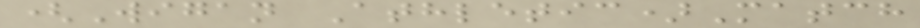(Wigan Athletic)Match
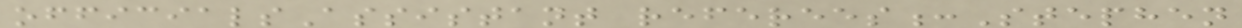officialsAssistant referees:Stephen
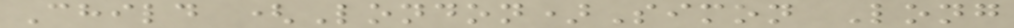Child (London)Simon Long
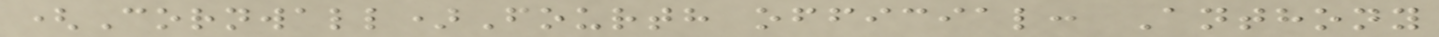(Cornwall)Fourth official: Anthony
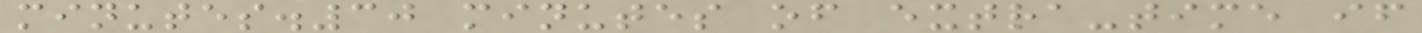minutes.30 minutes of extra-time if
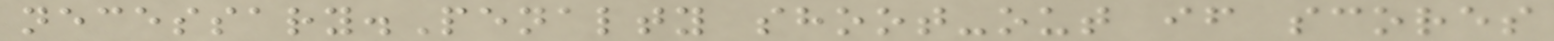necessary.Penalty shoot-out if scores
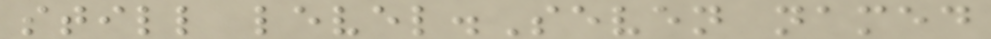still level.Seven named
